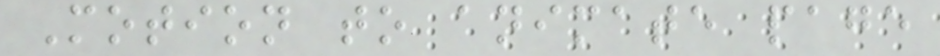Motion to animate page
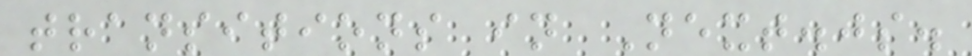transitions in Next.js.
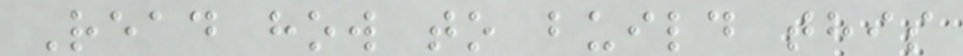Read how to build this
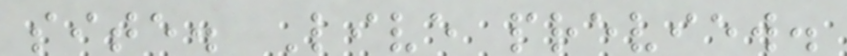site. Live preview.
